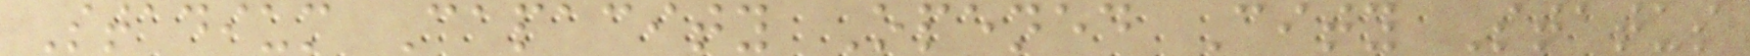Stadium Capacity Opened City Status
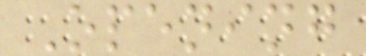Opening
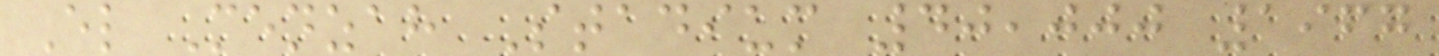El Menzah Stadium 40,000 1967
